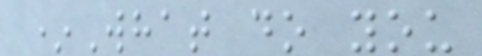*What do you
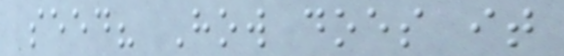seed? How does it
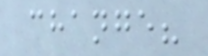change?
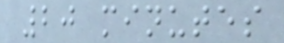20 minutes
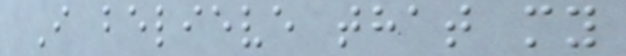I believe that my
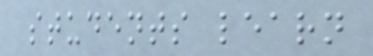students learn
